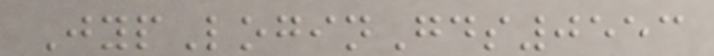JypLoginGds0553
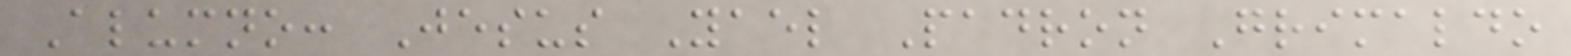Alumno: Jesus Yael Padron Grimaldo
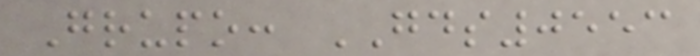Grupo: GDS0553
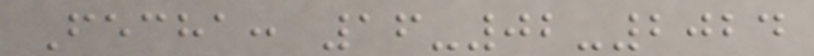Fecha: 16-02-2024
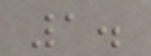1.
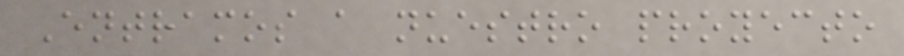Entramos a nuestro proyecto
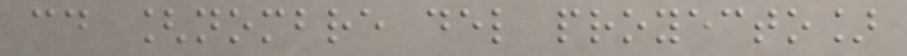cd [nombre del proyecto]
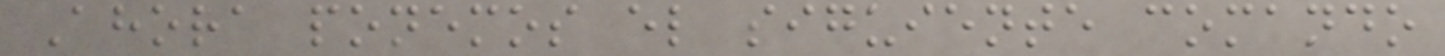Ahora ponemos el siguiente comando
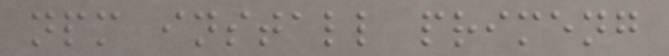npm install primeng
